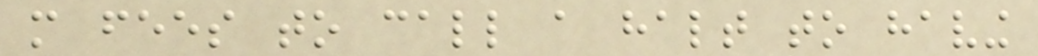more fees to call a halt to having
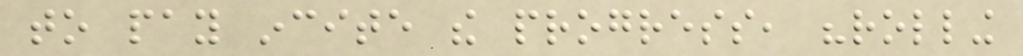to pay incite the progress, "rolling
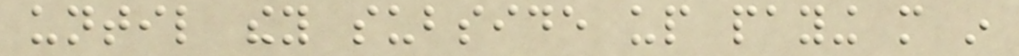until they subside up paying more in
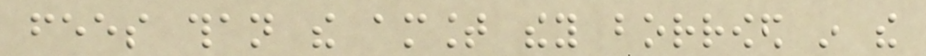fees than the amount they borrowed in the
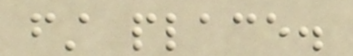first place.
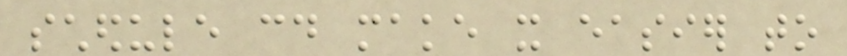schedule could make it easier to
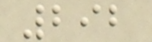292
